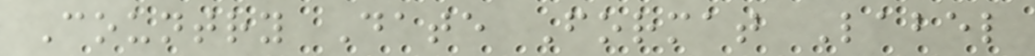Country Date Format Label
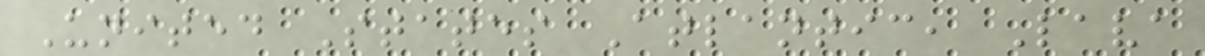United States Atlantic, Lava
